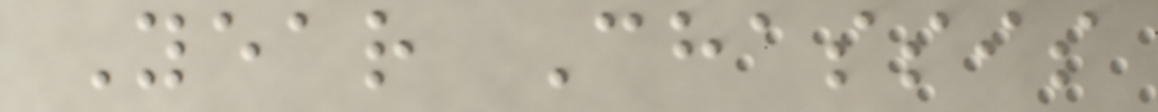Year Chassis
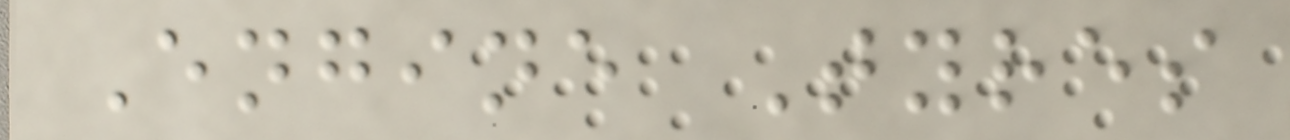Engine Tyres
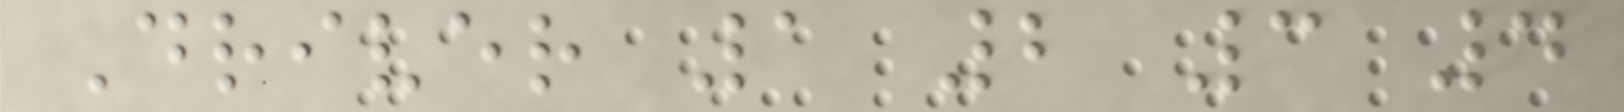Driver 1 2 3 4
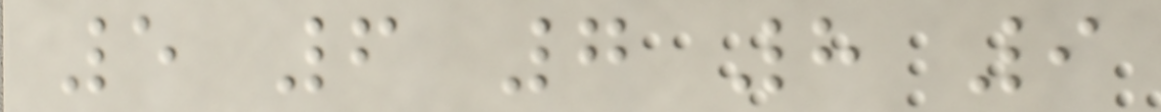5 6 7 8 9
